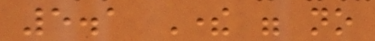5.1 There were no
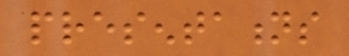presentations
